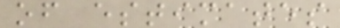of estimates
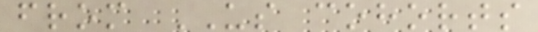from US cohorts
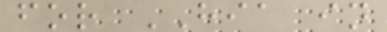for HIA in
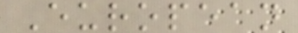European
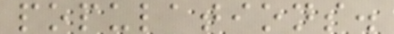populations.
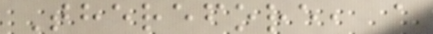Therefore, a
